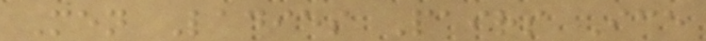Men Ladies Pairs Ice
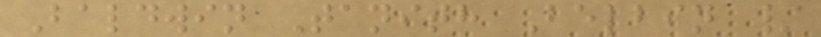Baldwin Tanith Belbin /
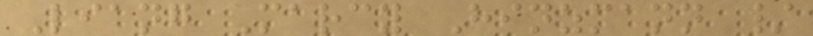Liang Marcy Hinzmann /
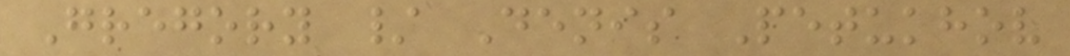Gregory / Denis Petukhov
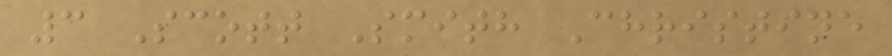3 Scott Smith Christine
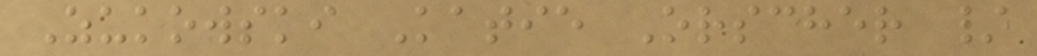Zukowski Katie Orscher /
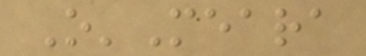O'Meara
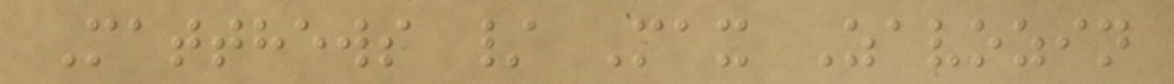Matthews / Max Zavozin
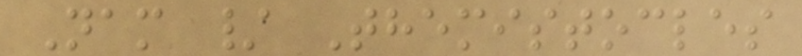Nam / Themistocles
